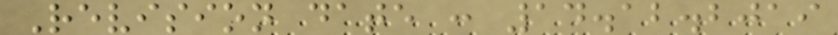Revision date : 14.12.2019
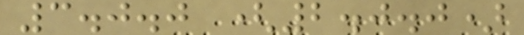3.0.0 (2.0.0)
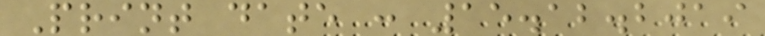Print date : 15.12.2019
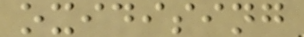oxidising
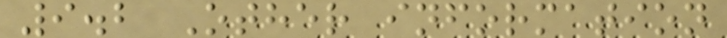9.2 Other information
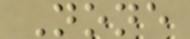None
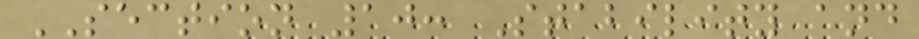SECTION 10: Stability and
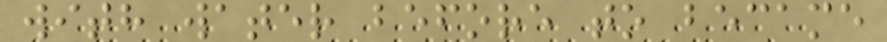with water before to became
